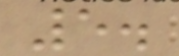5.
